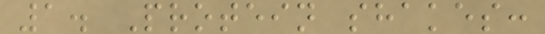1. Protein shakes:
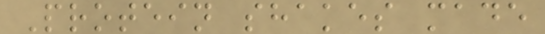Protein shakes made
